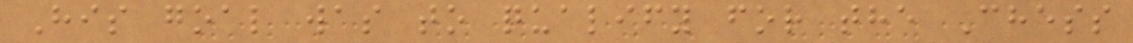His goal was to qualify for the Chess
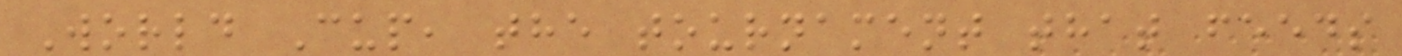World Cup, the tournament that feeds
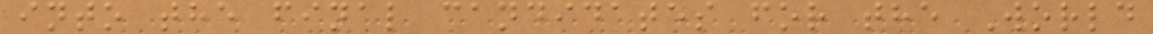into the final candidates for the World
